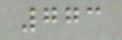773
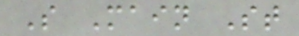S Main St
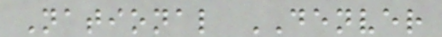National DENVER
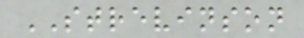STREVINSON
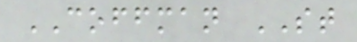COFFMAN ST
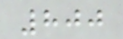800
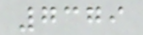7379
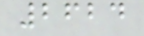2624
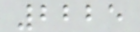2225
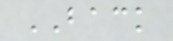BACK
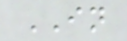IN
